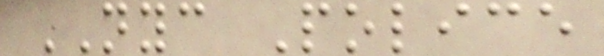NYC Police
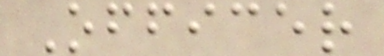Officer
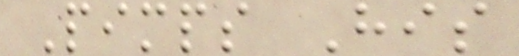Pimps His
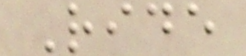Ride
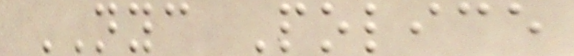NYC Police
